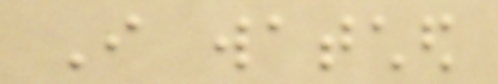I watched
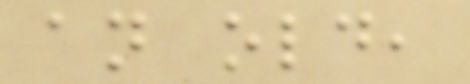an old,
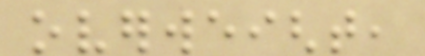overweight,
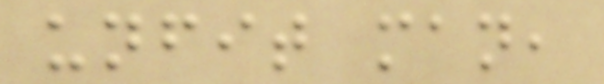unfit man,
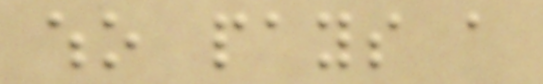who pays a
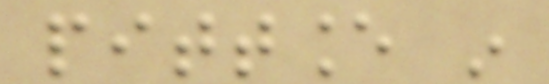pittance in
